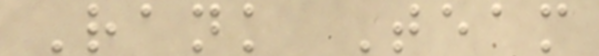Rank Team
